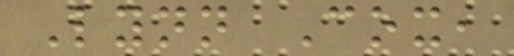Lynn Cox,
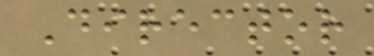Director
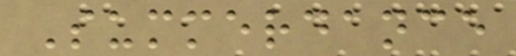Summerdance
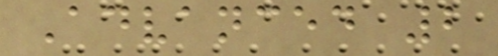Advanced 2
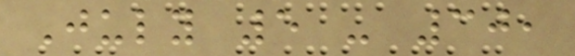July 5 - 30,
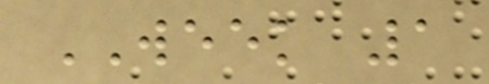WEEK 1
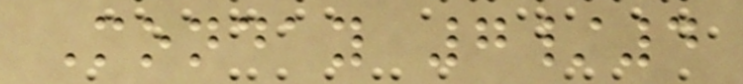Monday 7/4
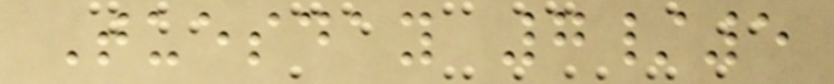Tuesday 7/5
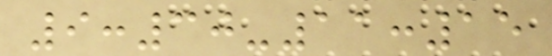9:30-11:15
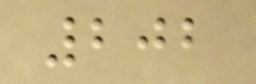202
